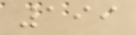199
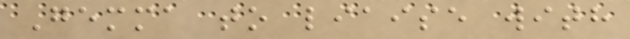Gemma to liaise with
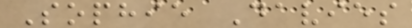Sophie Davies
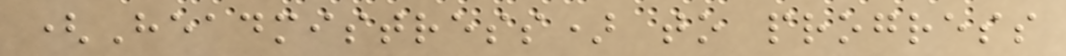(Headmistress) to progress
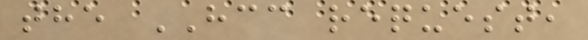the HCC request,
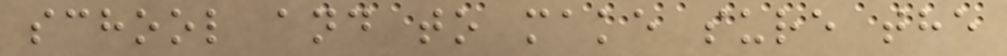school and to make sure the
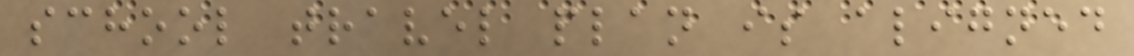school travel plan is aligned
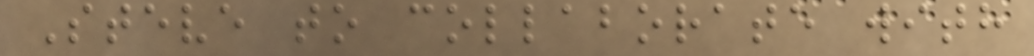Steve to collaborate with
